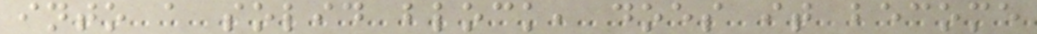into a solid block, does it become
